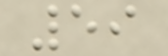59
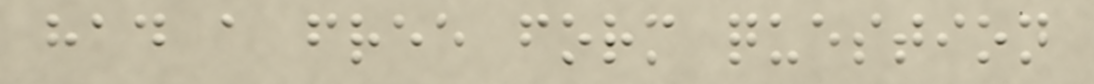had a free form question
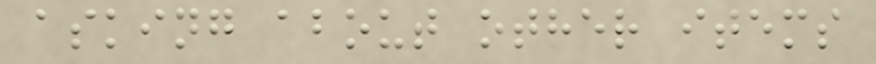asking about other items
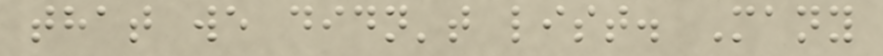that we didn't list. Many
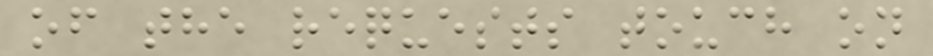of the requests touch on
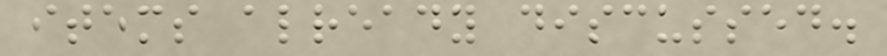items already discussed.
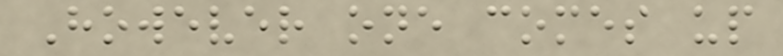However one comes up
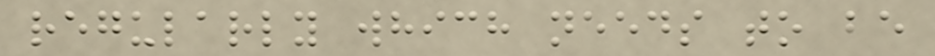regularly which needs to be
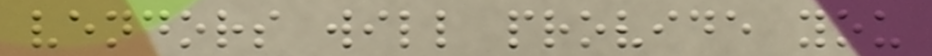vendors will provide you
